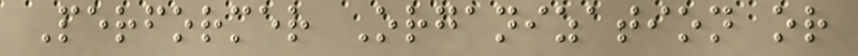Performer Organization or
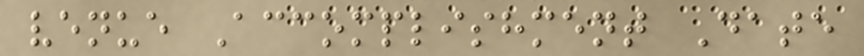venue Accomplishment Date
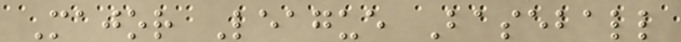Major League Baseball
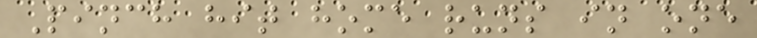Pinch hit home runs in one
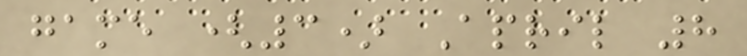game (3) April 8
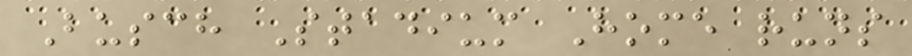Busch Stadium Home runs
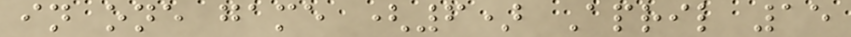in one game (6) April 15
